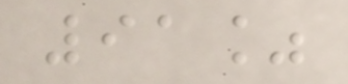91%
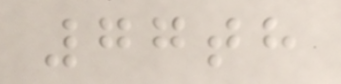77th
